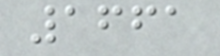1661
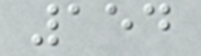154
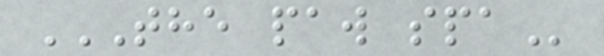THE PAW SPA
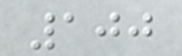100
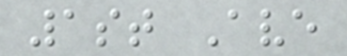1st Ave
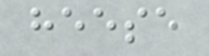heese
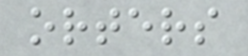orters
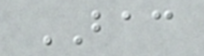BAC
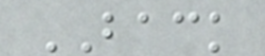BACK
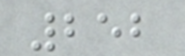252
